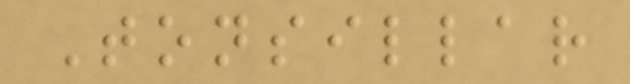Tonsillar
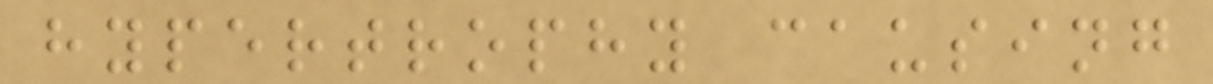hypertrophy causing
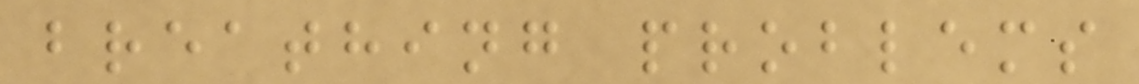breathing problems
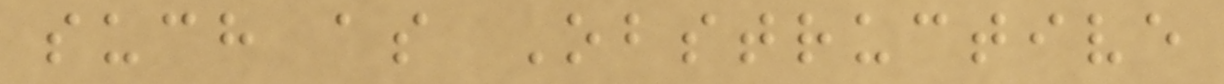such as Obstructive
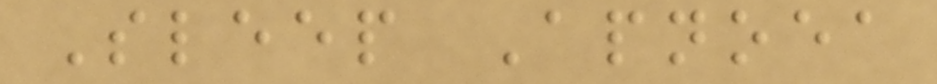Sleep Apnoea
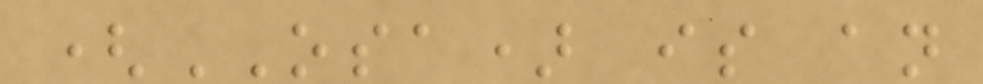(OSA) is an
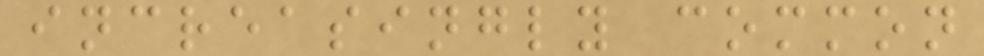increasingly common
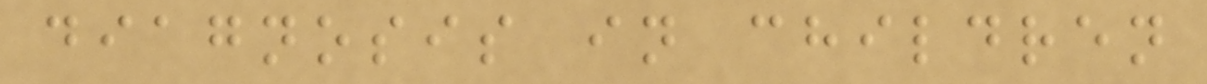diagnosis in children
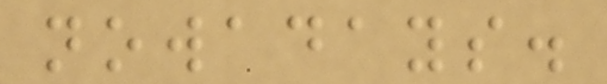nowadays.
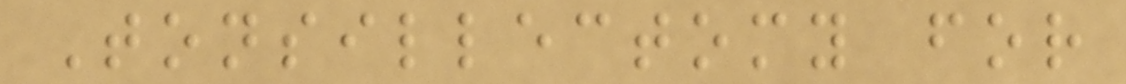Tonsillectomy for
